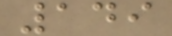149
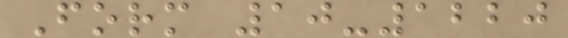Form 10-1220
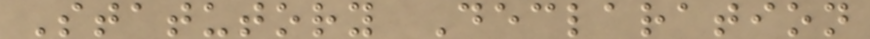Statutory Declaration
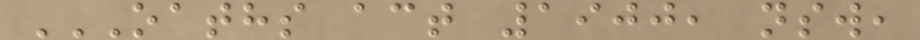OATHS ACT 1900, NSW,
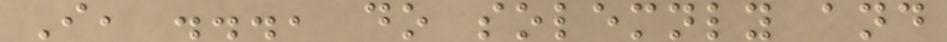I, ..., do solemnly and
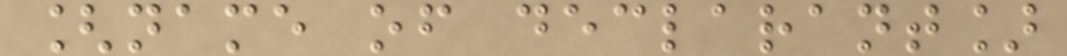[name of declarant]
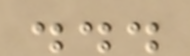...
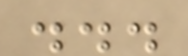...
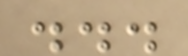...
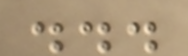...
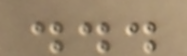...
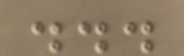...
